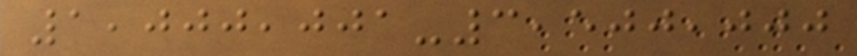1,000,001-3,500,000
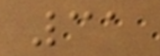31
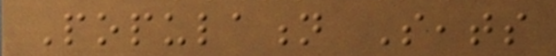Population Seats
